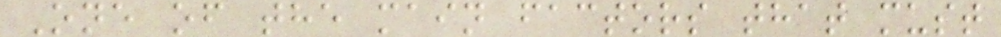One of the main factors that must
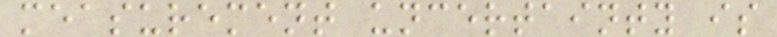measurement uncertainty is
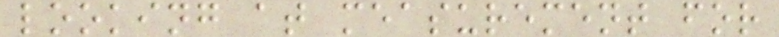looking at measurement for
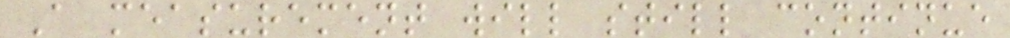A measurement will still continue
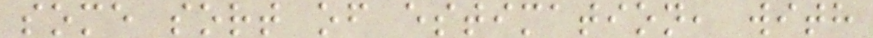some sort of estimation, with
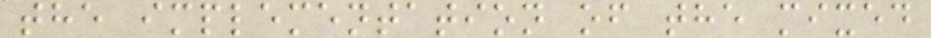the implementation of the mixed
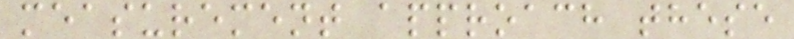measurement approach these
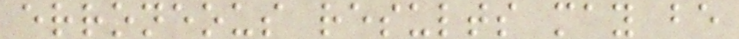erroneous results may be
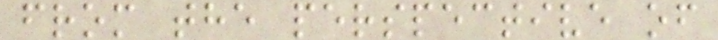from the perspective of
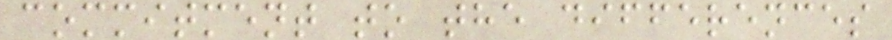commitment to the differences
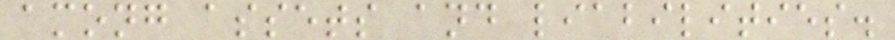among assets and liabilities.
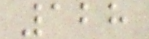128
